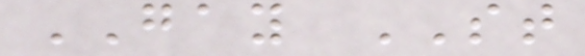GAY ST
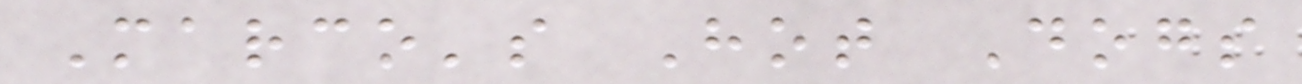Marco's Hot Dogs
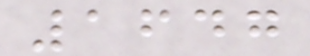1647
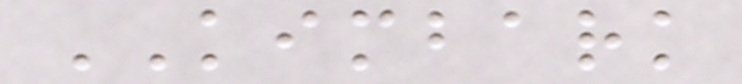KIMBARK
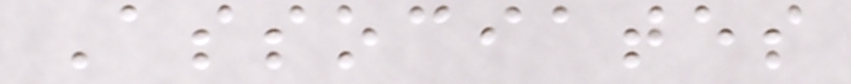Associates
